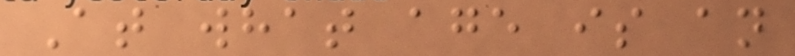At what age is an
